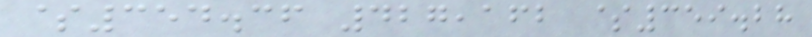$354.36 427,162 $359.28
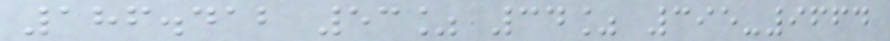186.412 53% 34% 395-9664
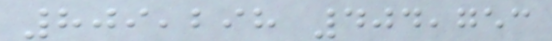809,298 404,753
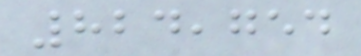824,754
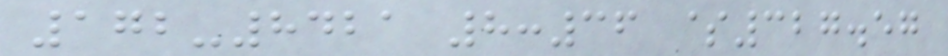172-8421 8:36 $327.57
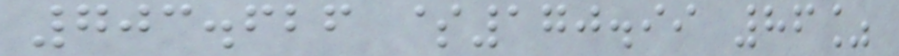703.626 $170.99 86%
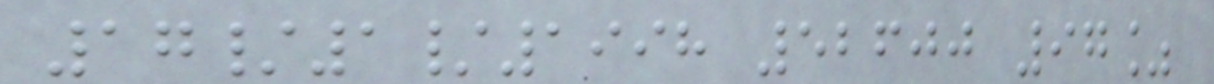17/1/1998 52600 97%
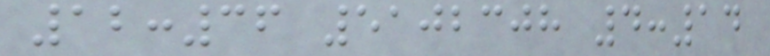12:36 5102308 4:14
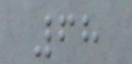68
